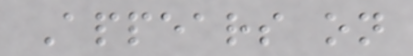Appears on
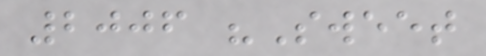2006 "Sweet
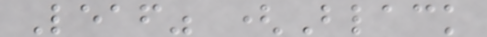Leaf" (Black
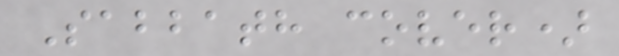Sabbath cover)
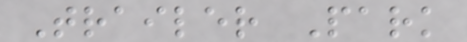Trailer Park
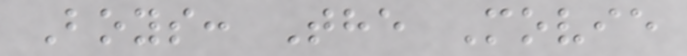Boys: The Movie
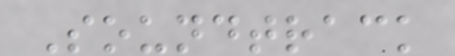Soundtrack
